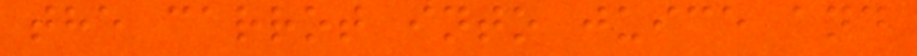the carrot into juice and
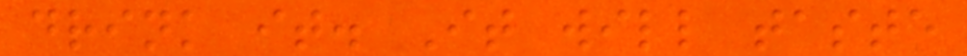drink it. It will taste
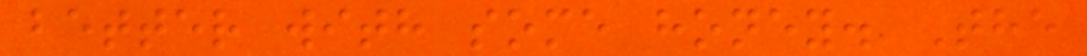better with some honey. The
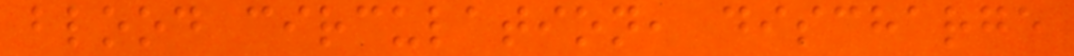blood circulation, discharge
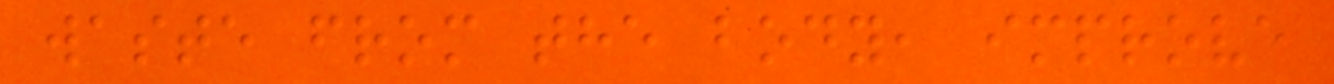waste from the body, improve
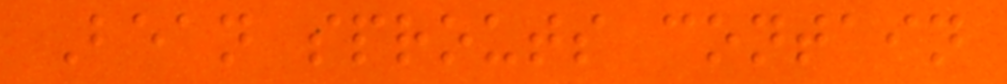Bean sprouts contain
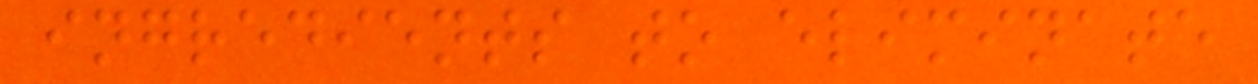ingredients to eliminate
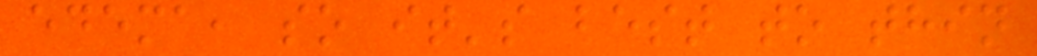edema, so it's best to thin
